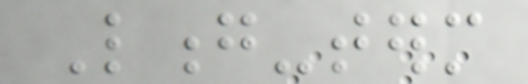Long-term
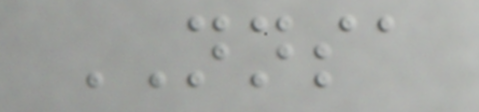NNSA
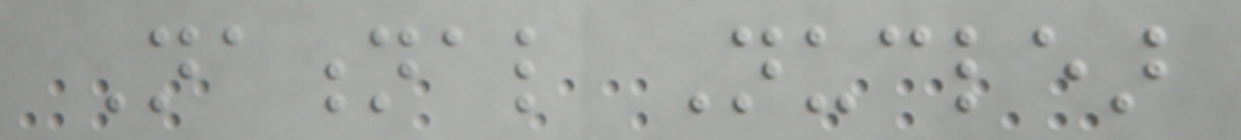National Nuclear
